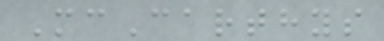McCarthys
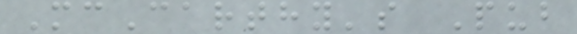McCarthy's Pub
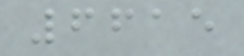6615
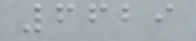6629
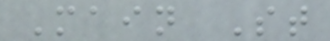Main St
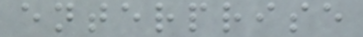enterprise
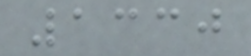1330
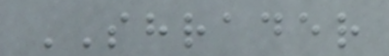SHRADER
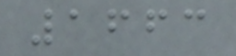1663
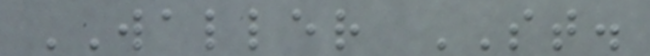WALLER ST.
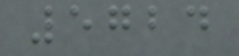5724
